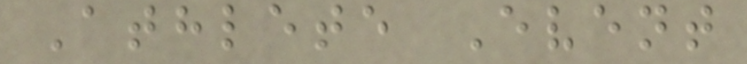Athlete Event
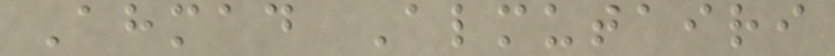Ahmad Almutairi
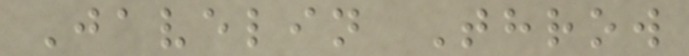Javelin Throw
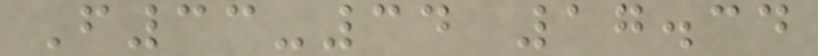F33-34 17.34
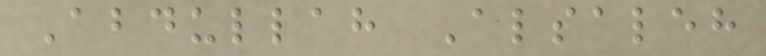Abdullah Alsaleh
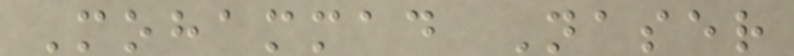Mohammad Naser
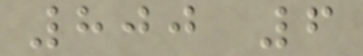800 6
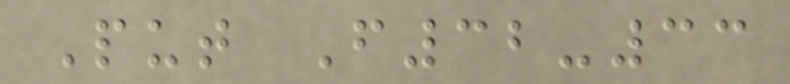Put F32-33
